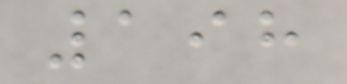198
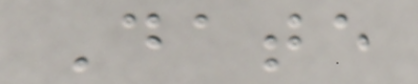Date
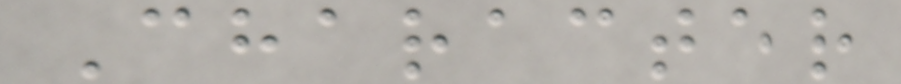Character
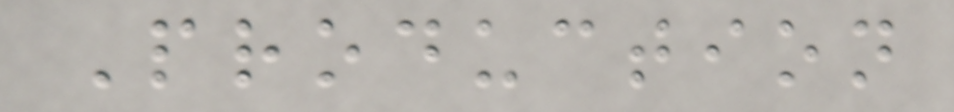Production
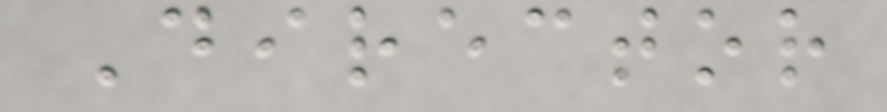Director
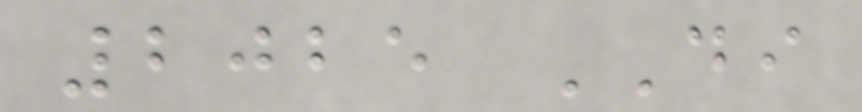2025 DI
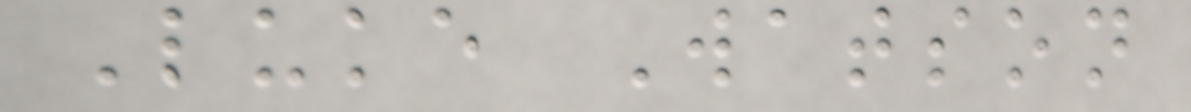Luke Watson
